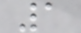1
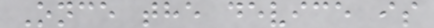Once the device is
